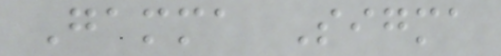Gamma Sigma
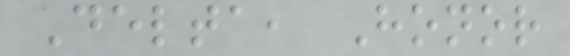Delta, Honor
